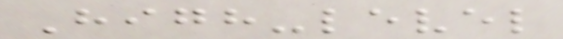High-level
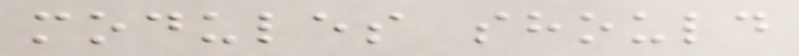modules should
